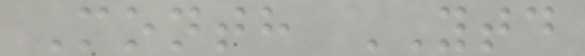Month YTD
